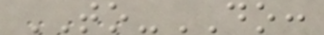TO-DO:
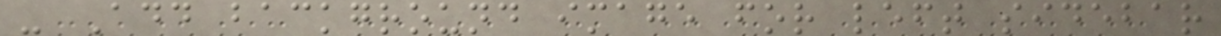- Add background image for left sidebar
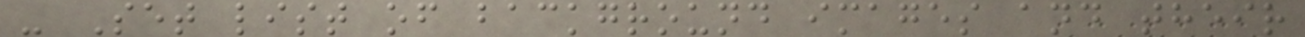- Set list of background images and their
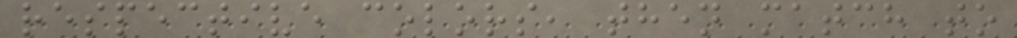respective colors, then match to
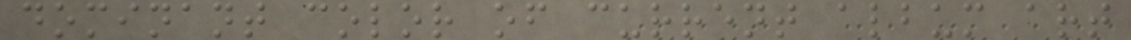dominant color of current album art
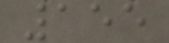155
